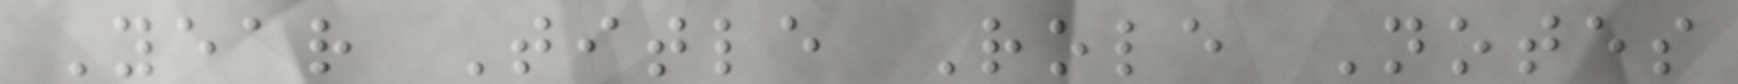Year Title Role Notes
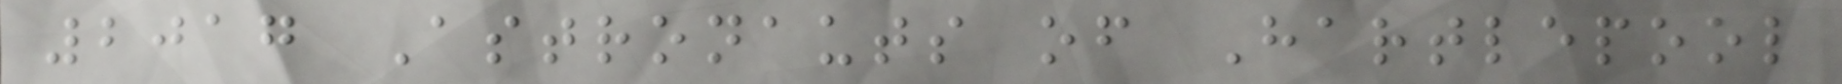2017 Astronauts of Hartlepool
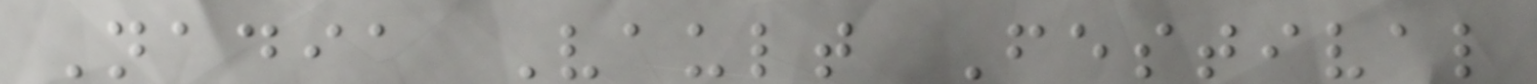Nadia Vault Festival
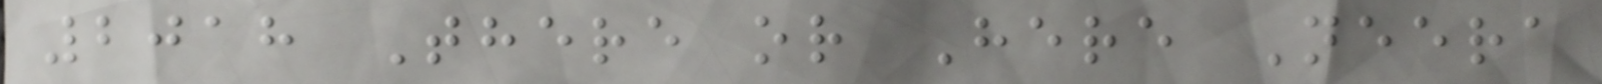2018 There or Here Neera
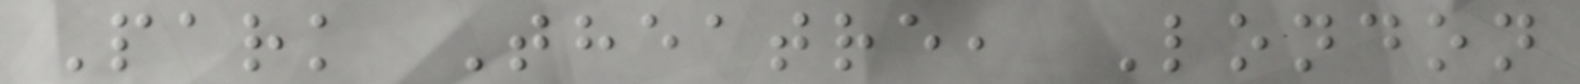Park Theatre, London
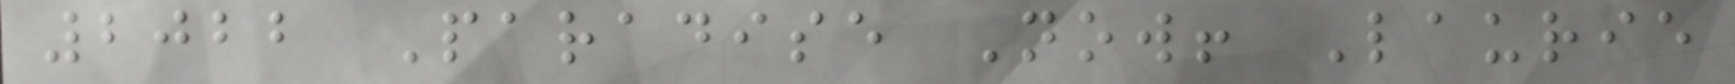2022 Paradise Now! Laurie
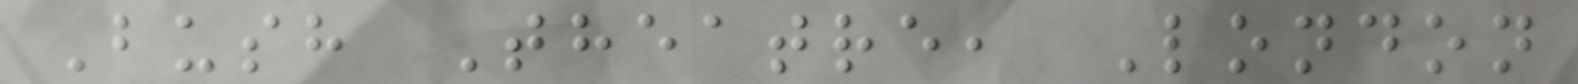Bush Theatre, London
